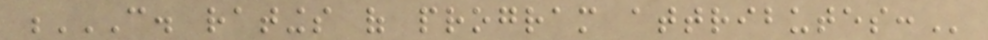C. RATINGS OF PROGRAM ATTRIBUTES:
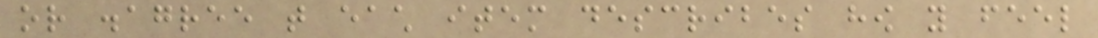or disagree that each item describes how you feel
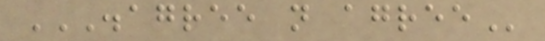DISAGREE NOT AGREE
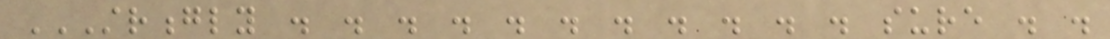STRONGLY . . . . . . . . . . . SURE . .
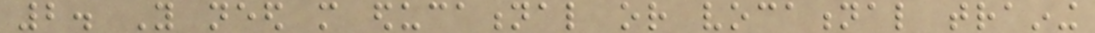2. You need more educational or vocational training
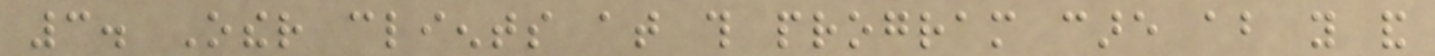3. Other clients at this program care about you and
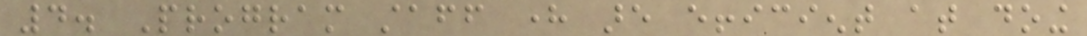4. Program staff here are efficient at doing
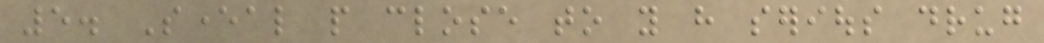5. Several people close to you have serious drug
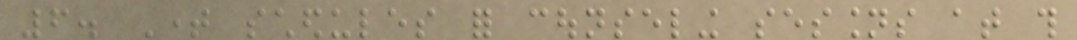6. Time schedules for counseling sessions at this
